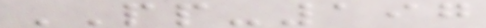PP-197
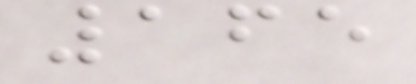165
